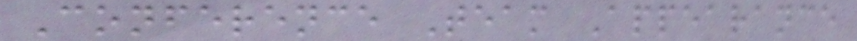Conference Team Appearance
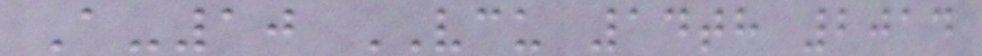A-10 VCU 14th 2014
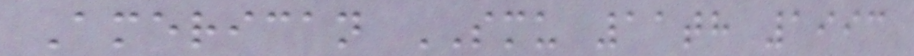American SMU 11th 1993
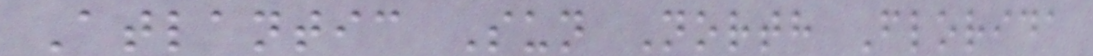Atlantic Sun North Florida
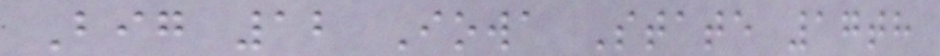Big 12 Iowa State 17th
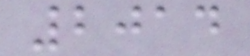2014
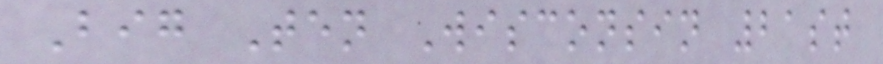Big Ten Wisconsin 21st
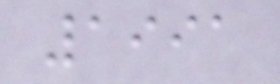1991
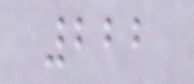222
